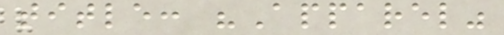title: "Apparel"
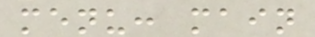menu: main
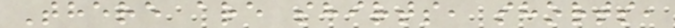There are shirts, shorts,
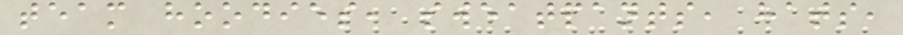team hoodies, sweatpants, hats,
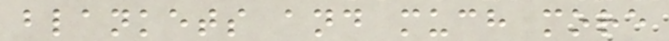blankets and much more
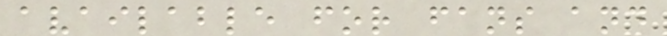available for fans and
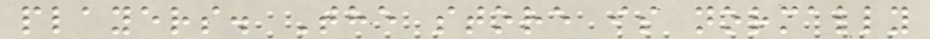players. The store is normally
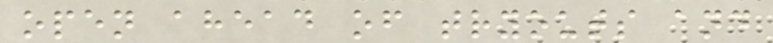open ahead of tryouts and
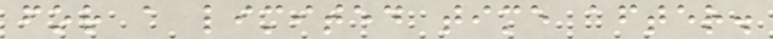for a limited time after.
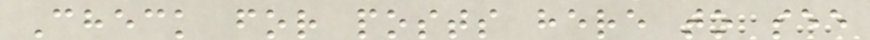Check for posts here to see
